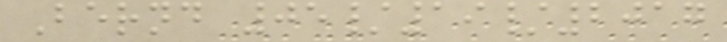Bernd 05/19/2017
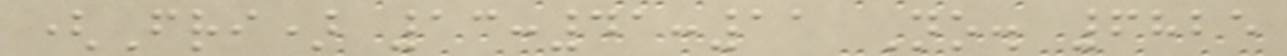(Fri) 13:41:11 No. 6825
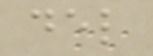del
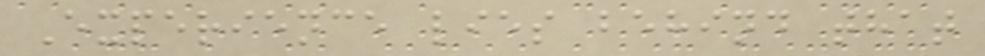Experience lies behind that
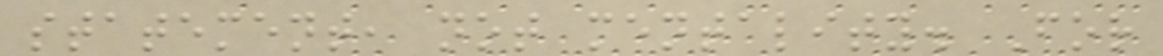statement, not mentality. For
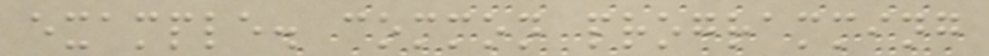example. common programming
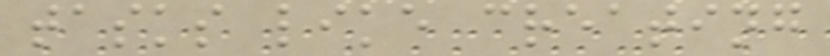tasks like creating
